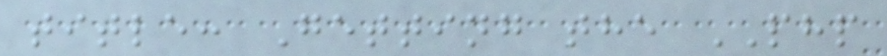title: Getting the PHP
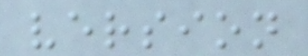version
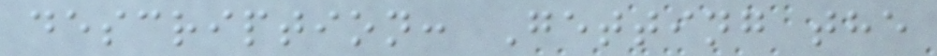description: Getting the
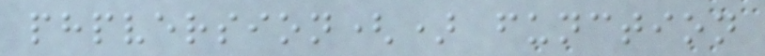phpversion() function
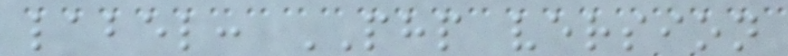label: PHP version
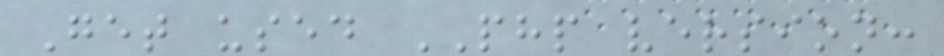Get used PHP version:
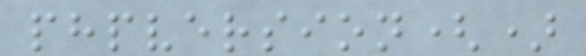phpversion()
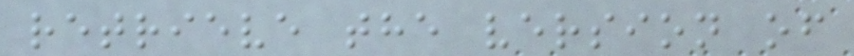retrieve the version of
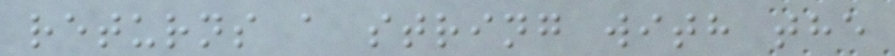returns a string with the
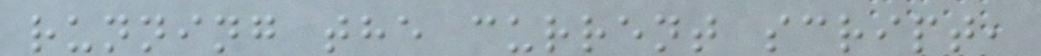running the current script,
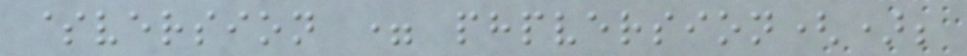$version = phpversion();
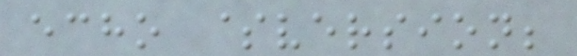echo $version;
